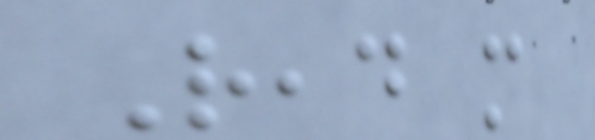Read more
